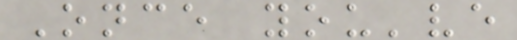Once you've
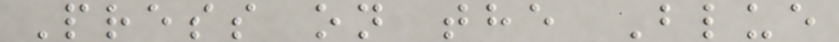Press on the Blue
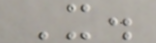X.
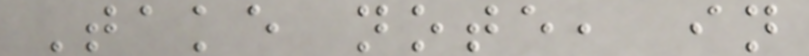Take note, in
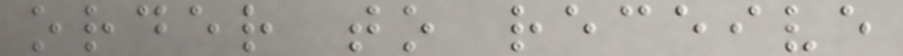order to receive
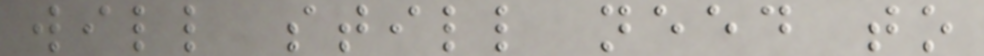will still need to
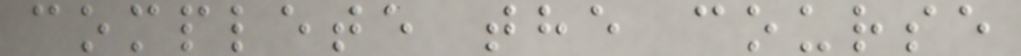complete the course
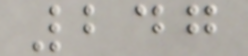247
